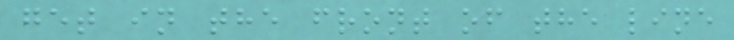get in the front of the line
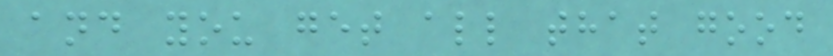and you get all that good
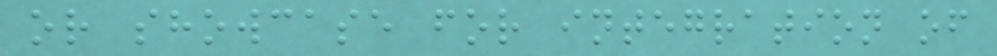or showcase for integration of
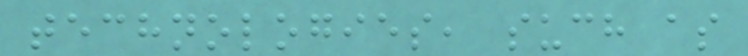technologies, such as
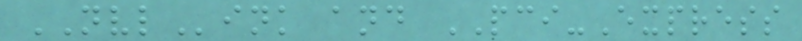NVLink and PCI-Express
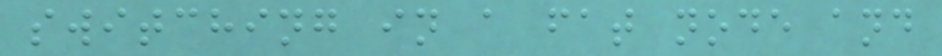switching in a fat node and
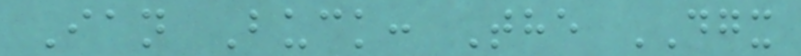Ian Buck: The DGX
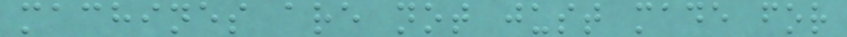machines are not just made for
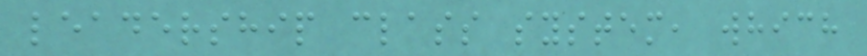leadership class system, which
